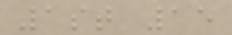1st 15
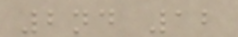2nd 12
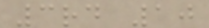3rd 10
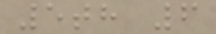5th 6
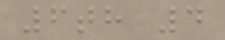6th 4
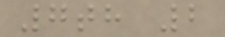7th 2
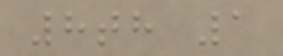8th 1
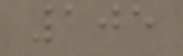105
